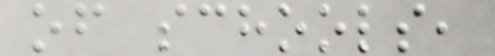of schools,
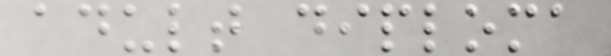adult diploma
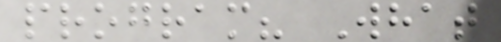program? What
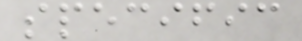specific
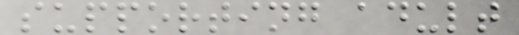supporting adult
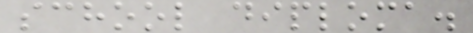school diploma.
